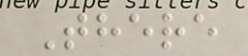There
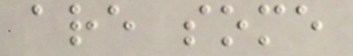are some
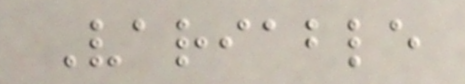Variable
